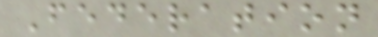Federation
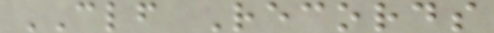CLF Records
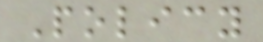Policy
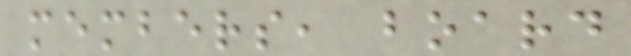members, board
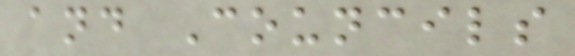and Councils
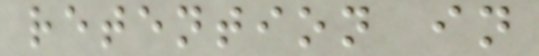retention in
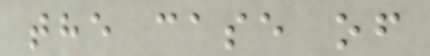the case of
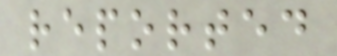reported
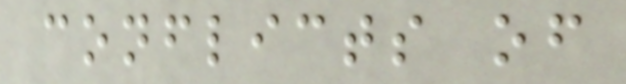conflicts of
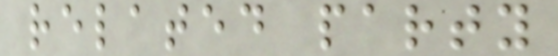related party
